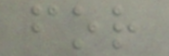for
